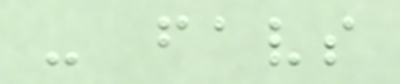- favs
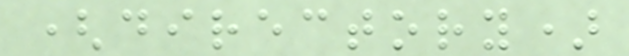(directory)
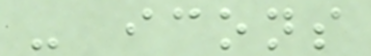- icons
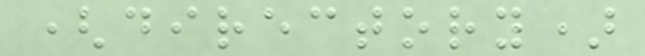(directory)
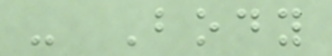- Body
